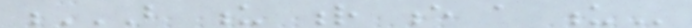B U R E A U
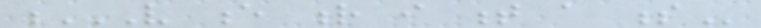V E R I T A S
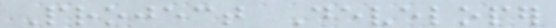Project Developer
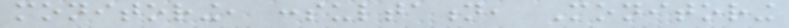monitoring, consultation, Monitoring
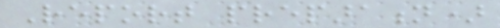Report preparation)
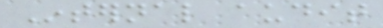Internal audit
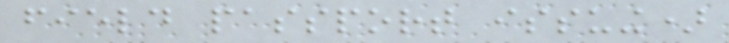field passport issuing)
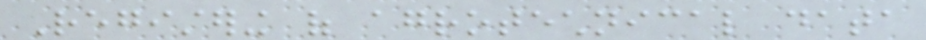Registering of agrotechnical data
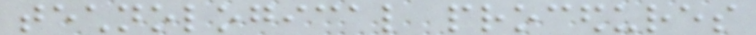technological procedures
